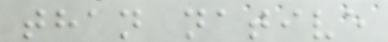than native
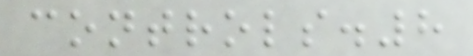controls.8
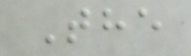The
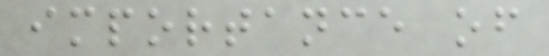importance of
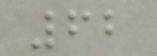62
